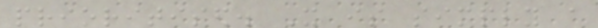prioritised. It is simply a
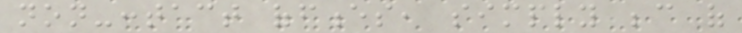non-contact offences, simply because of
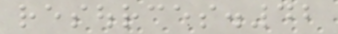resources.42
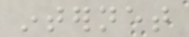internet
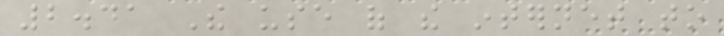2.41 The use of the internet to
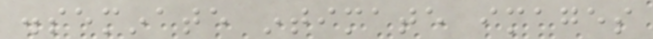disseminate intimate images
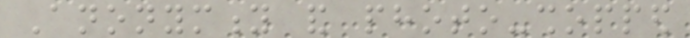Anonymity and photo-shopped
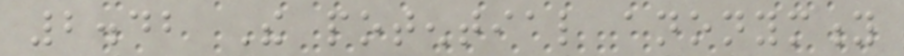2.42 The potential anonymity
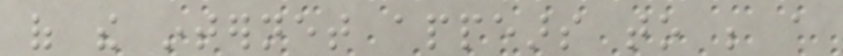of the internet appears to be a
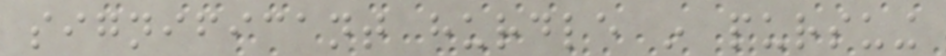significant hurdle in pursuing
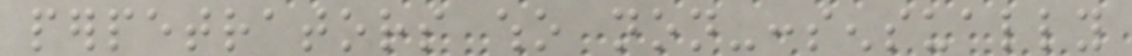perpetrators who non-consensually
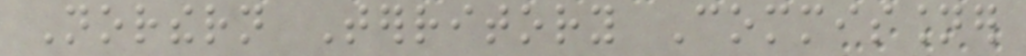Northern Territory Commissioner
